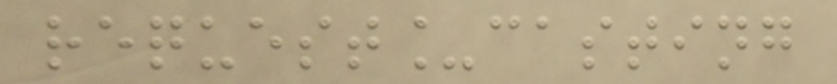request_casting
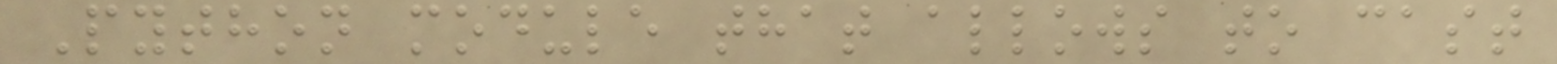Python module that allows to cast
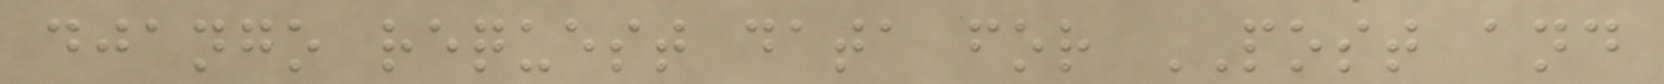django request data for POST and
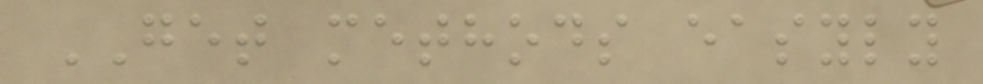GET methods easyly
